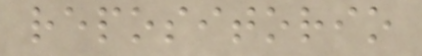repositorio
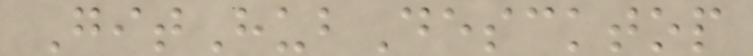GitHubDescktop
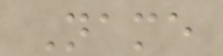Name
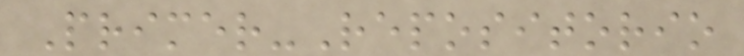Primer-Repositorio
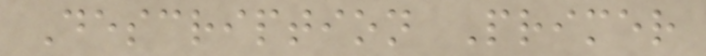Description Primer
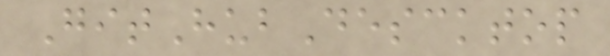GitHubDescktop
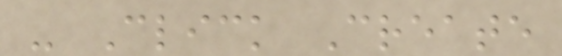- Click Create
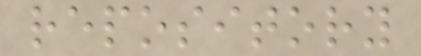repository
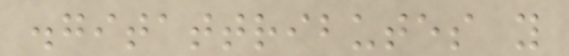.gitattributes y
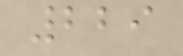229
